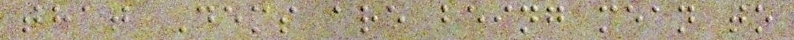that Dems are being mean to
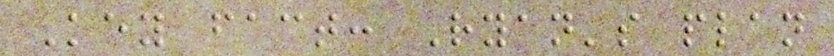Key fact: Ryan's plan
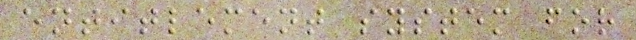entitlement system for
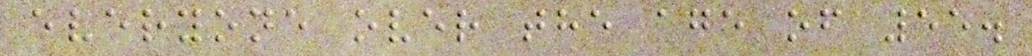everyone over the age of 55.
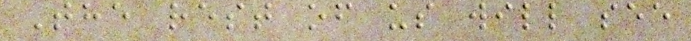The rest of us will see
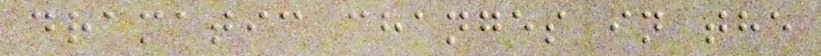dramatic changes in the
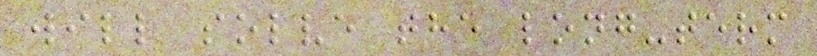will solve the long-term
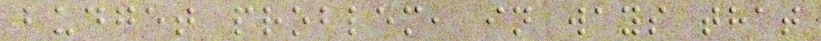budget problem, in ways that
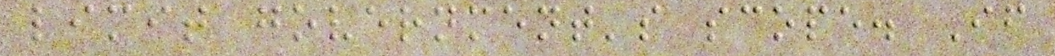limit government's scope. If
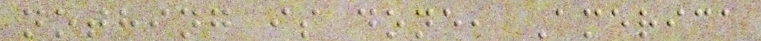nothing is done, America
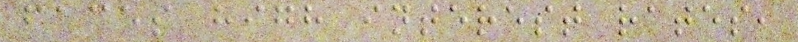faces high interest rates,
